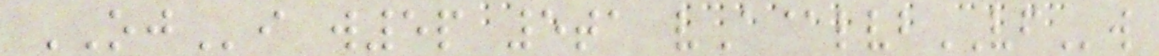OJi w5p 5ta vA@lvbVFw
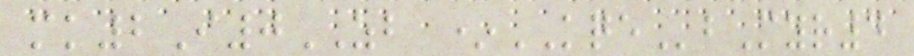mk2I0ZB *KQEbMyr4
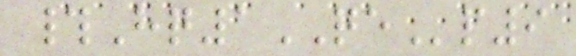#Hq1QEp9
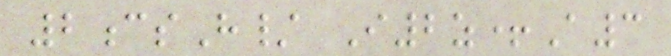2csH/ I2z+A3
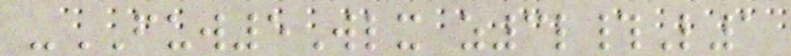-FUW5Wlx z3l#L1
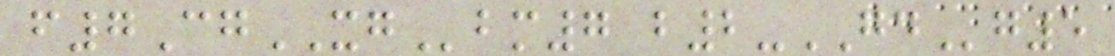f7CgXGbm7 b2-GDg5
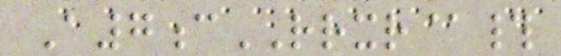A7cRRXR@#
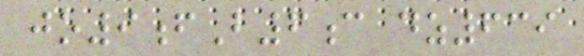jo9fB6c dz639
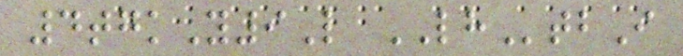4tgkY9L LHtbI
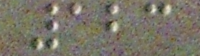123
